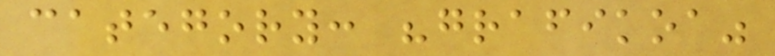category: "grafikoa"
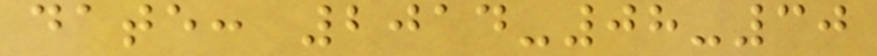date: 2014-08-30
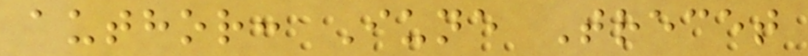author: Iune Trecet
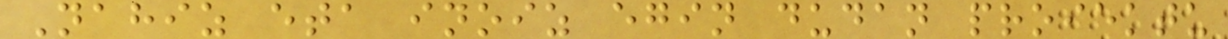Nahiz eta inoiz egin dudan proiektu
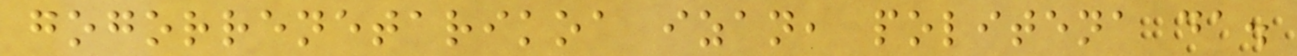gogorrenetarikoa izan, politena da.
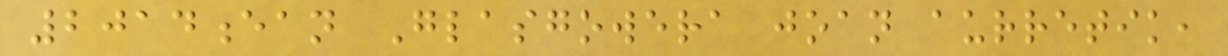2014ean Glasgowera joan aurretik,
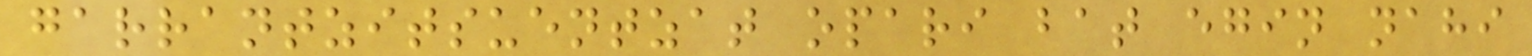garrantzitsuentzat opari bat egin nahi
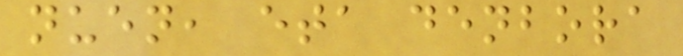nuen, eta denbora
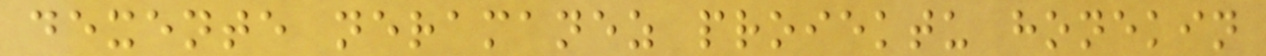dexente neramanez proiektu honekin
